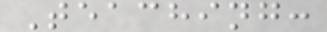Teaching:
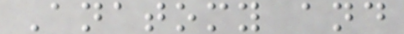Anatomy and
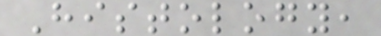Histology,
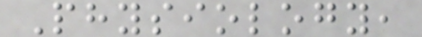Physiology,
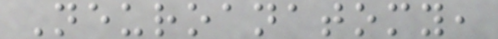Neuroanatomy,
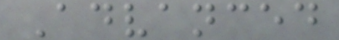Advanced
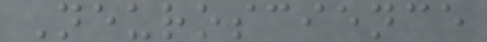Neuroscience
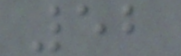52
